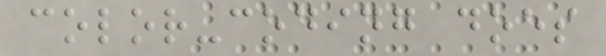color-coding does
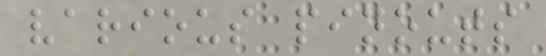various pinouts
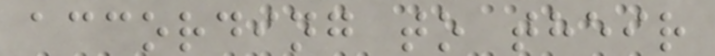according to their
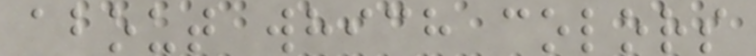about which colors
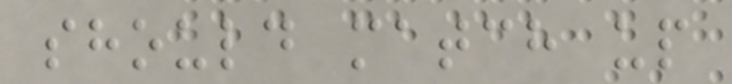should match up
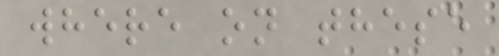where on these
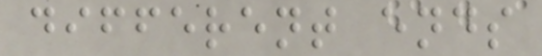different ends
